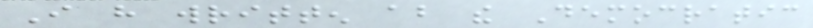I have written about the Democratic
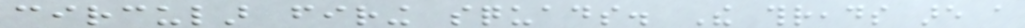circular firing squads. The threads are a
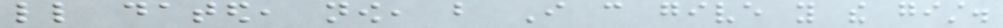little dated, now, but I can give you the gist.
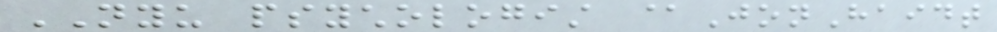NYU psychologist @JonHaidt
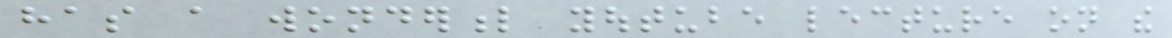has a wonderful youtube lecture on the
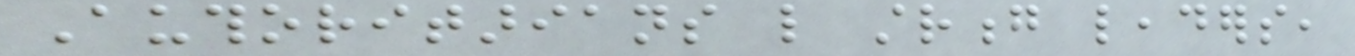Authoritarians like strong leaders,
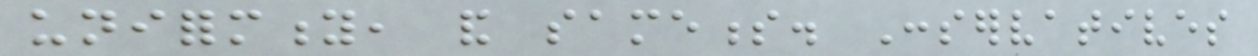uniformity, and sameness. Conservatives
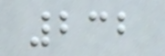232
